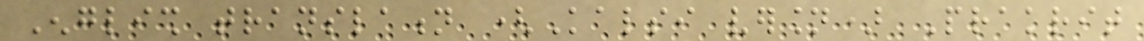English translation (Kalsi version) Prakrit
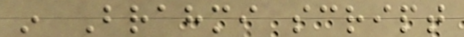in Brahmi script
